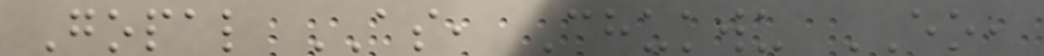Gopal AS, Chukwu EO,
